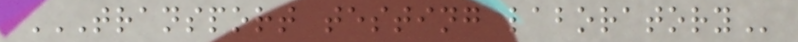TRANSPORT TESTING LABORATORY
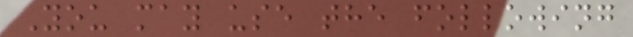You may use the following
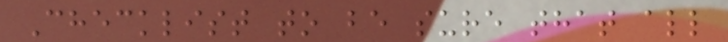Checklist to be sure that all
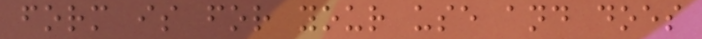form is for your use and does
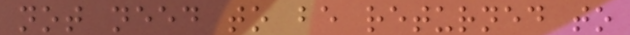not need to be returned to
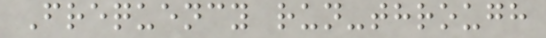Frequency run-through
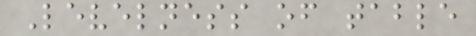Levelness of table
